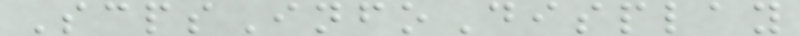ScpsInfoDisplay
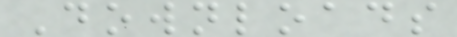Downloads
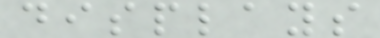displays
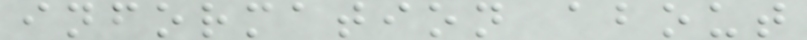information about
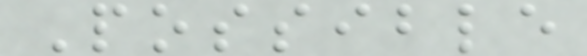Possible
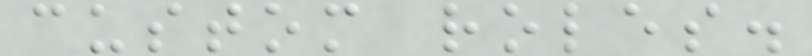custom roles.
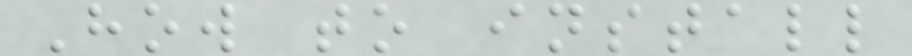How to install
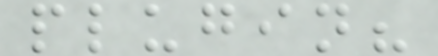plugin?
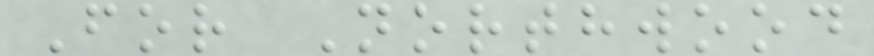For Northwood
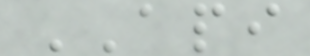API
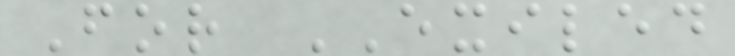For EXILED
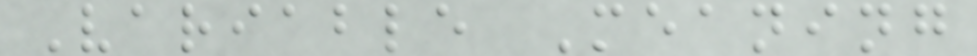Variable Meaning
